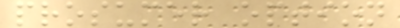prosumer option
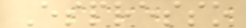Espresso
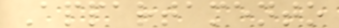Appartamento
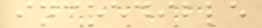incredible
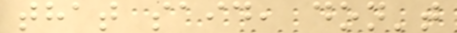that said, don't
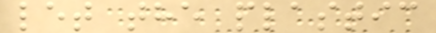let the plastic
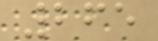265
